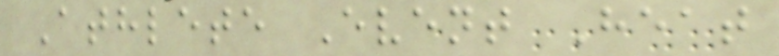Athlete Event Heat
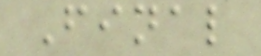Final
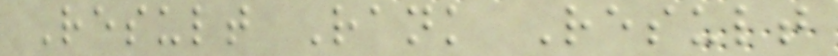Result Rank Result
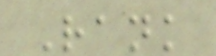Rank
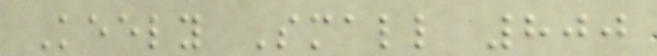Keely Small 800
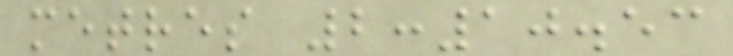metres 2:10.53
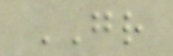GR
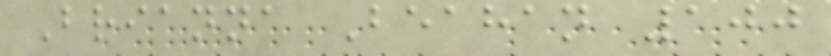Brianna Beahan 100
